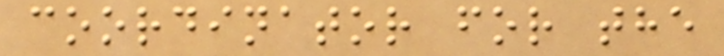coordinator for the
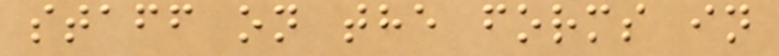staff on the forms in
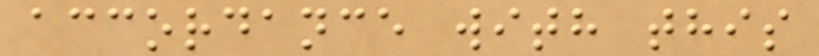accordance with this
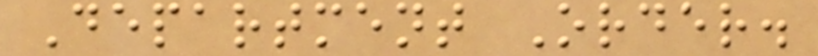Department Order.
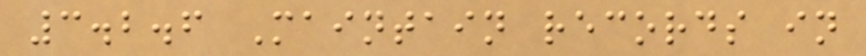3.2.6 Maintain records in
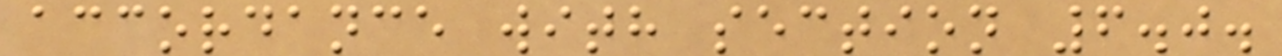accordance with section 6.0.
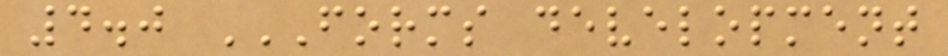4.0 FORMS DEVELOPMENT
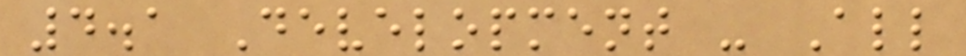4.1 Development - All
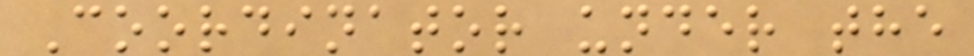Coordinator under the
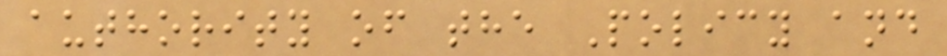authority of the Policy and
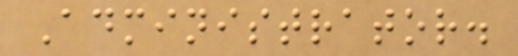Administrator.
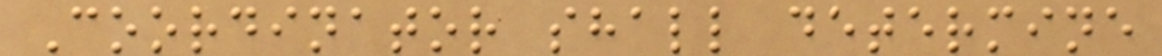Coordinator shall determine
